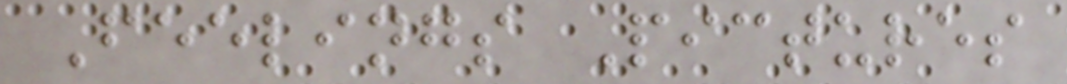Feelings Pictures
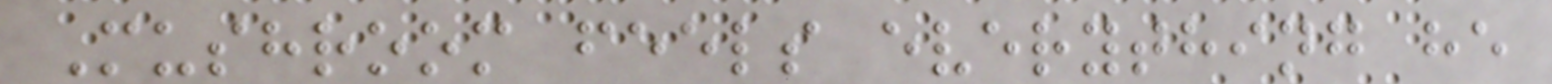Mushroom feels everything he
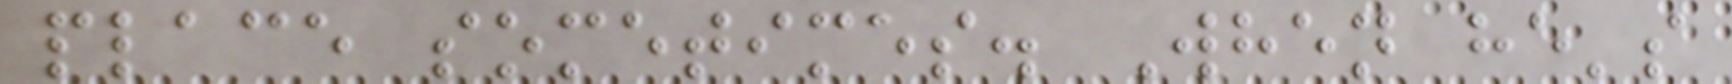place sometimes. When he's
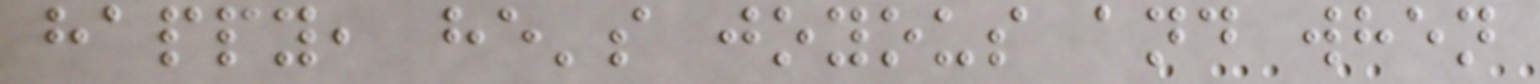happy, he's joyous and when
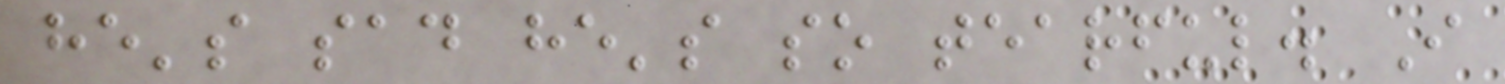he's sad he's so tearful. I
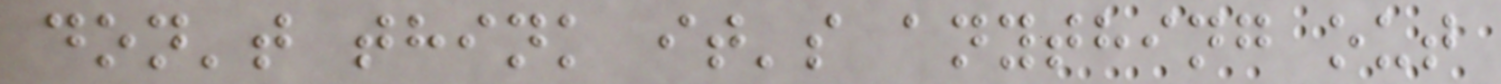don't think it's anything out
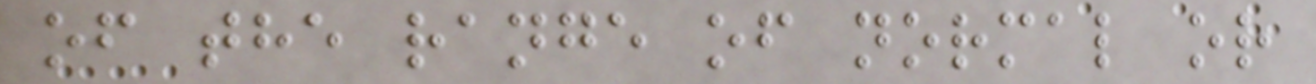of the range of normal or
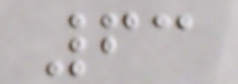63
